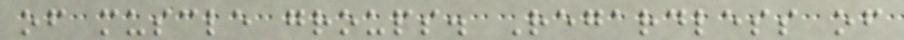of muscle groups. Regardless of
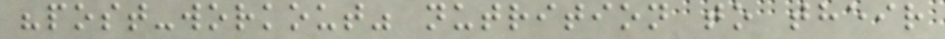"post-workout" nutrition to their
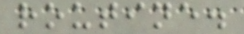routine.
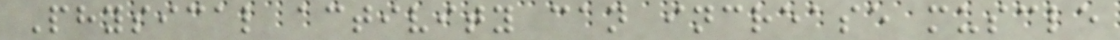Physical activity can increase muscle
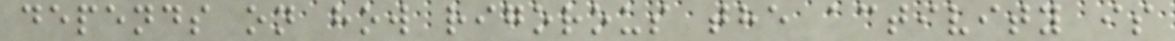depends on how rigorous the activity is
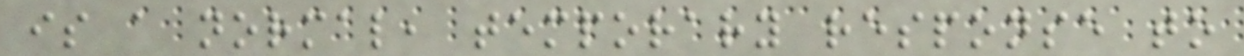is a normal, temporary response to
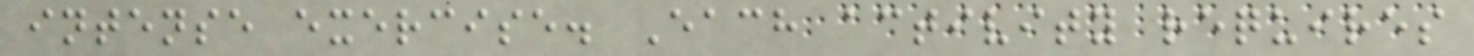intense exercise. Each activity requires
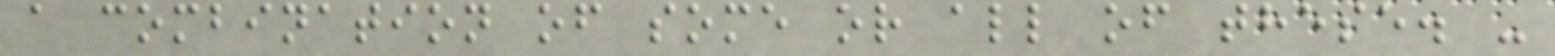a combination of some or all of these. -
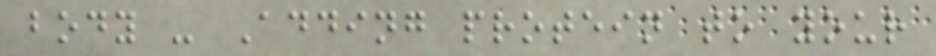body - Adding protein to your
